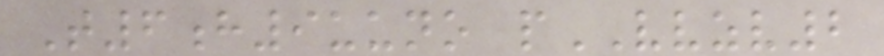T6h9uuno pVVZV2
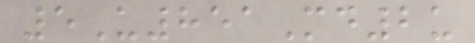5U851Md2u
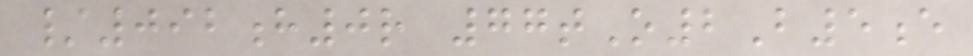/092h0r 77tO2B5e
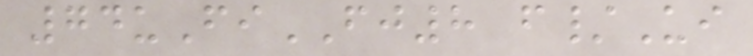74uFiFJ8 f/Ui
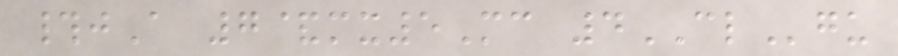#jA 7&mx5Mc 4CLgu
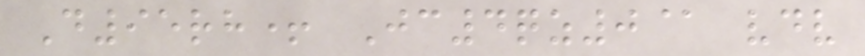D95rh+ Jc4qz0@ vdv
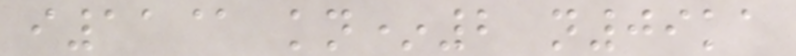i11@ kn*2 n09ka
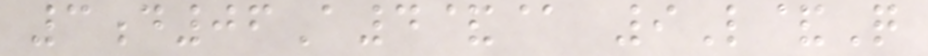3d06A4&@ 9L&Q
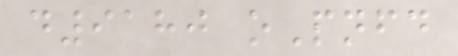d9180 oPnfd
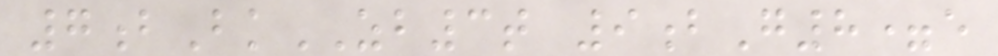7bBkZB3t 9bG8=e
